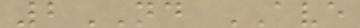2ND AVE
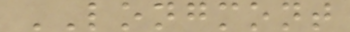LONGMONT
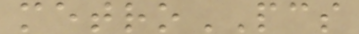metroPCS
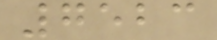7523
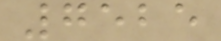7525
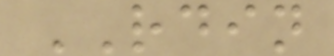RDIN
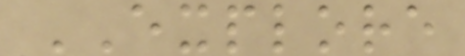EXPLORE
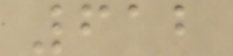612
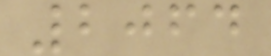2064
